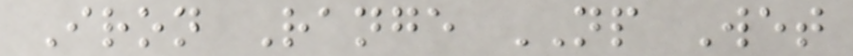Iron Range NP Wet
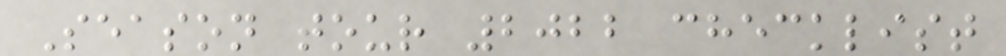Season tour 2022 checklist
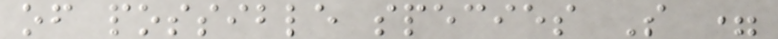of possible species S =
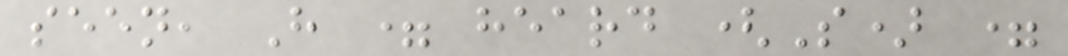seen, H = heard (S) =
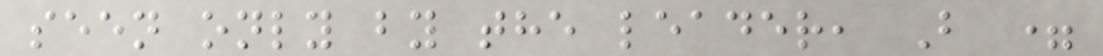seen only by the leader, B =
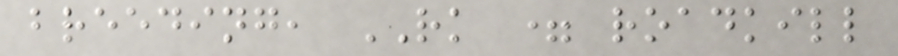breeding, RK = roadkill
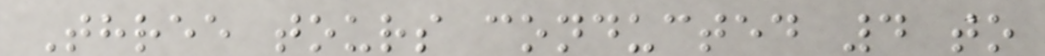Three tours conducted 4 to
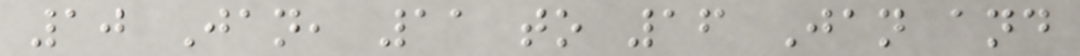10 Jan, 11 to 16 Jan and
